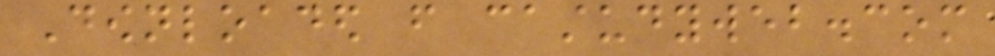Downloaded from castudyweb.com
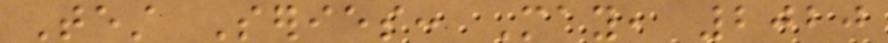Test Series: May, 2020
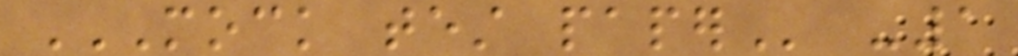MOCK TEST PAPER -1
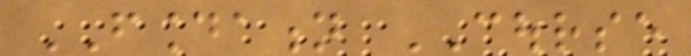FOUNDATION COURSE
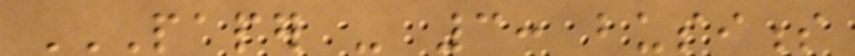PAPER - 3: BUSINESS
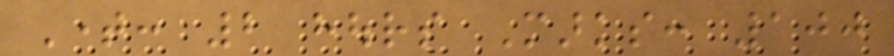Time: 2 hours Marks: 100
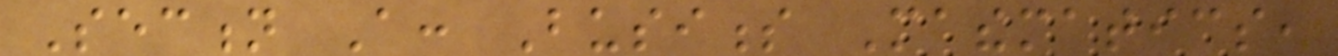Section A: Business Mathematics,
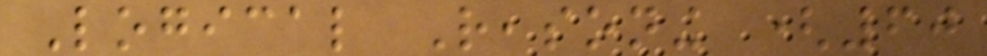Logical Reasoning (60
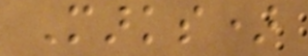Marks)
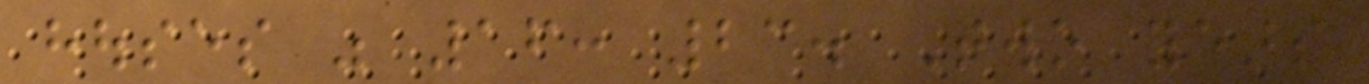houses was 16: 23. Two years
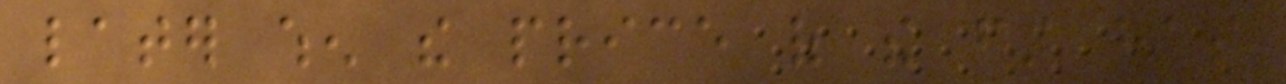later when the price of the first has
